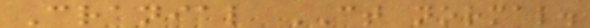Cranial CT normal.
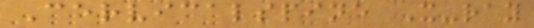Cervicalspine X-ray
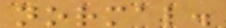normal.
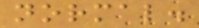normal.
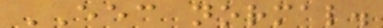EEC normal.
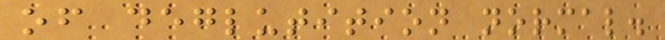of deglutition normal.
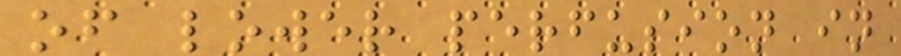of lower perfusion in
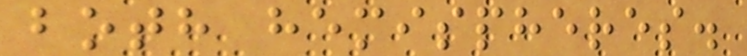both hemispheres.
